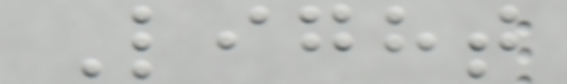Light
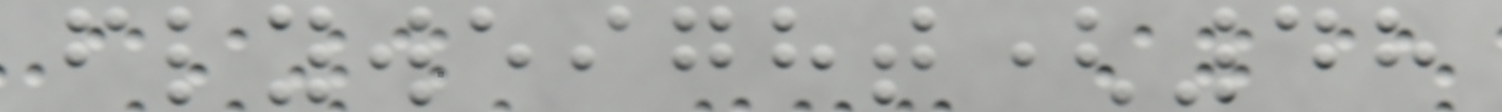flyweight(48
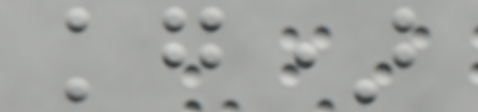kg)
